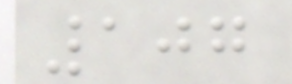107
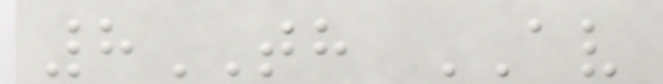8TH AV
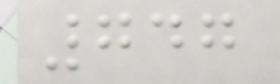747
